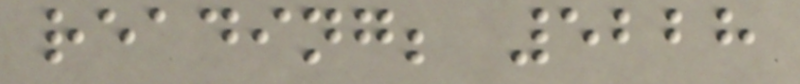reading; 5228
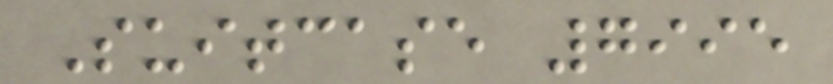Suitcase 7995
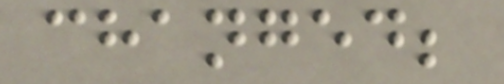changed;
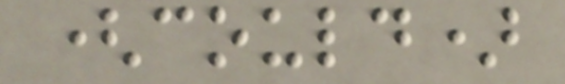(could)
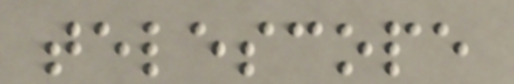telescope
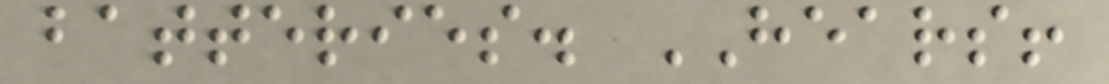batteries. HEARS!
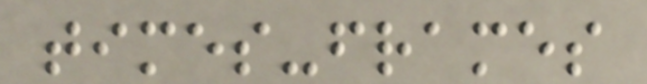times-frames
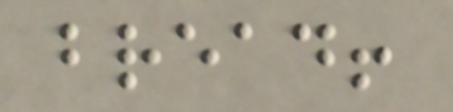bread!
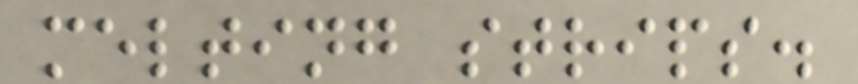melting strips.
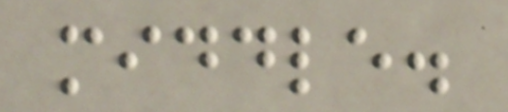middle.
